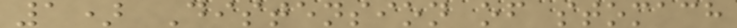1) Distension of stomach
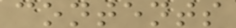contents
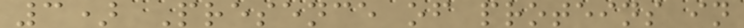3) Presence of proteins in
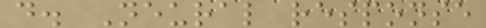d. Neural response
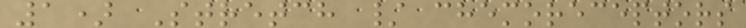1) Stretch / chemoreceptors
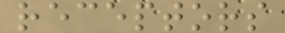receptors
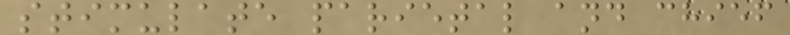stimulate parietal and chief
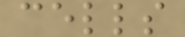cells
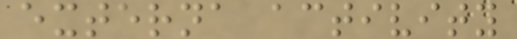externa activity
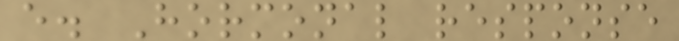e. Hormonal response
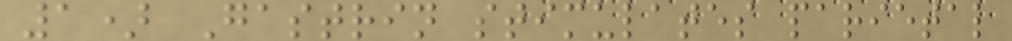1) Gastrin stimulates parietal
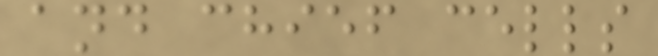and chief cells
